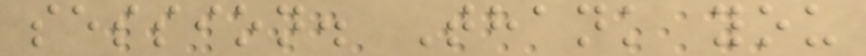session. Thank you
